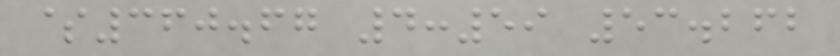$360.67 4:59 53.262
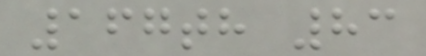167th 83
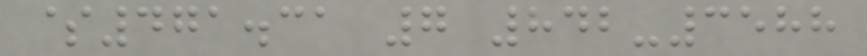$471.31 7 842-3588
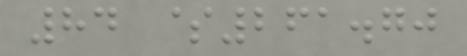84 $261.70
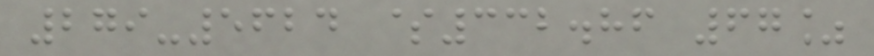279-5624 $332.86 67%
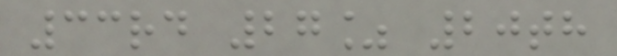33rd 27% 20th
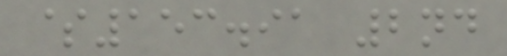$153.91 2nd
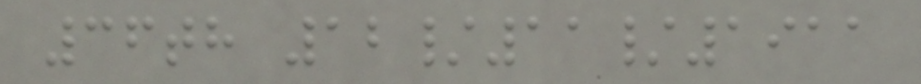36th 12/11/1911
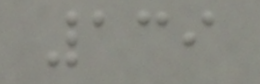139
